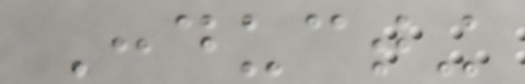Conducting
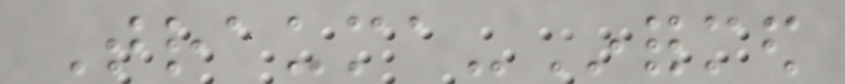Trauma-Informed
